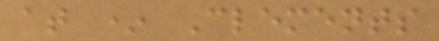at * Clements
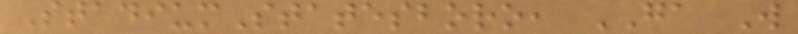StadiumStatesboro, GA W
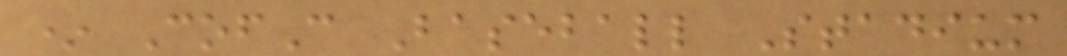* CofC Baseball Stadium
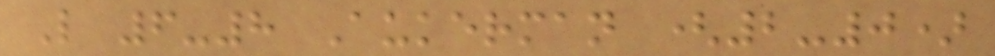L 6-8 Aukerman (2-0)
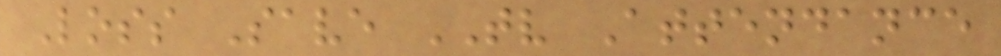Loss Save TV Attendance
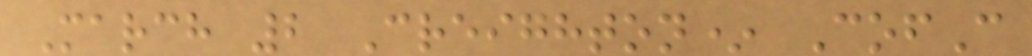March 2 Creighton* CofC
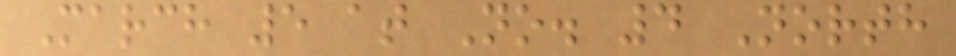March 5 at No. 4 North
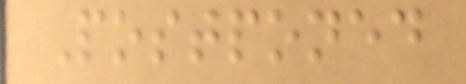Postponed
